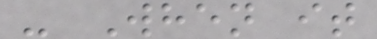- When it
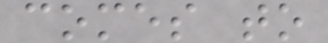comes to
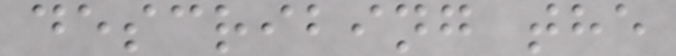describing the
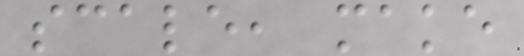scale, make
